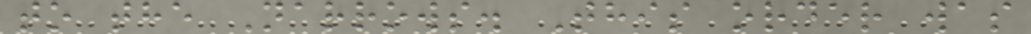to the Narrows. This order was
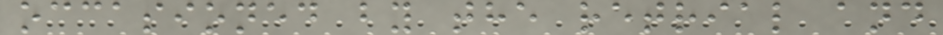occasioned by the retrial and
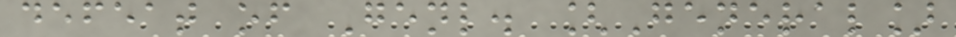defeat of Genl. [General]
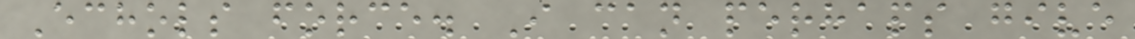Echols force. I can perhaps give
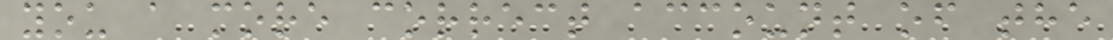you a more correct account of the
